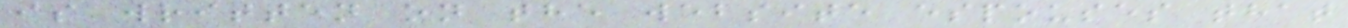is written on the website espouses that
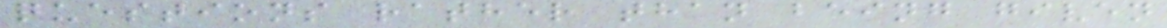questions rather than being given
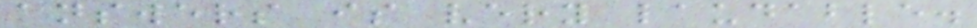answers is very laudable.
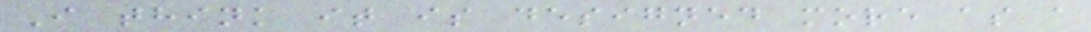I think it is designed more as a
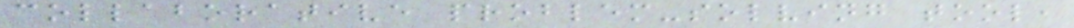collaborative problem-solving tool,
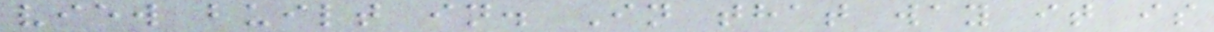view built in. In that way it is
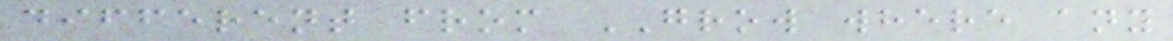different from GROW where any
